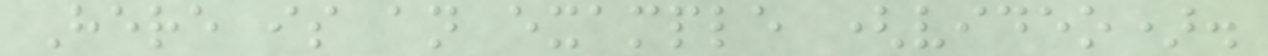Here is an example (video).
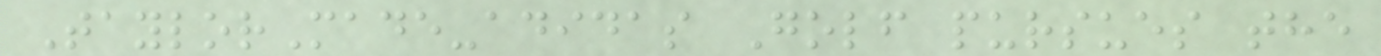TaylorMade-adidas Golf pursues the
